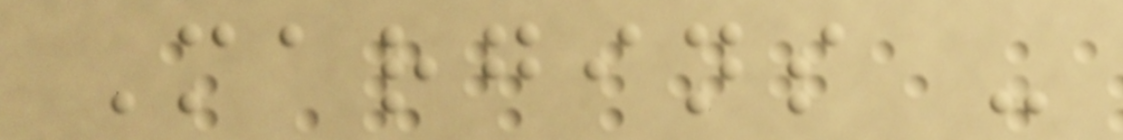Margins -
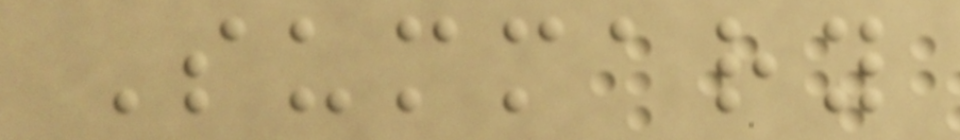Summary
